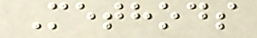Methods
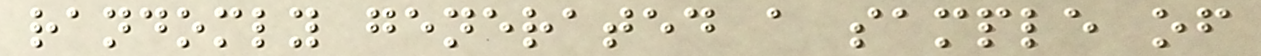randomly generated a sample of
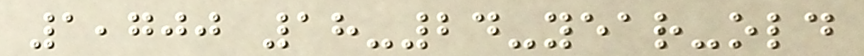1,700 18-24-year-old
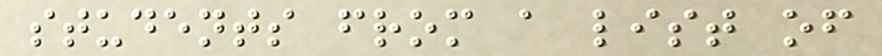students from a list of
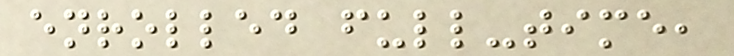enrolled full-time,
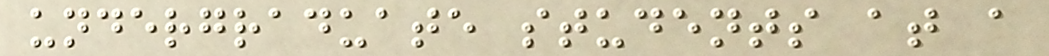undergraduate students at a
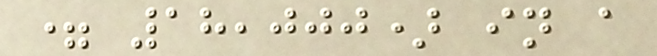= 18,000) in a
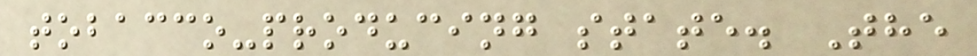tobacco-producing state. The
